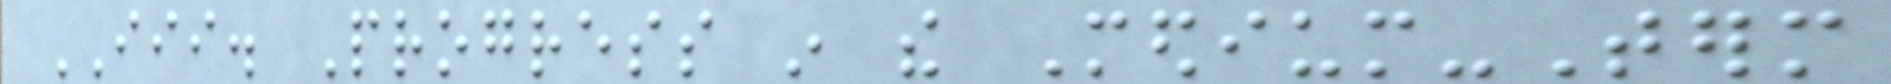III. Progress in the Medium-Term
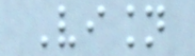Vision
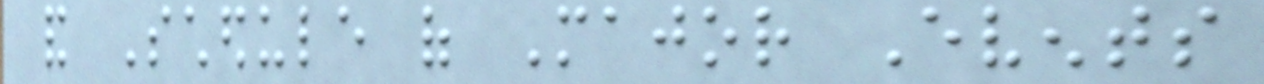and Schedule of Major Events
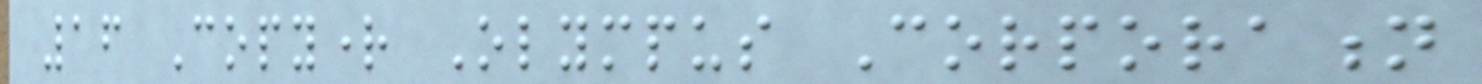16 Copyright Olympus Corporation
